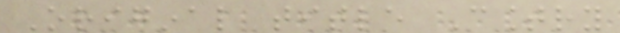Original title Country
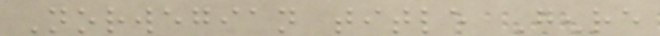Norwegian title Genre
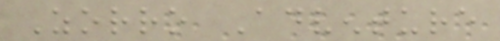Zorro Adventure
